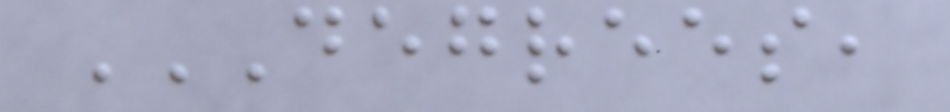DEGREES,
